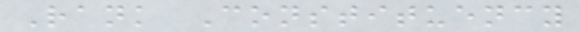Rank Constituency
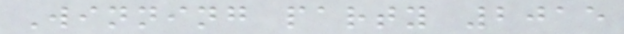Winning party 2015
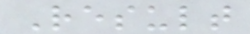Result
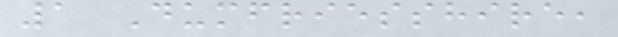1 Dumfriesshire,
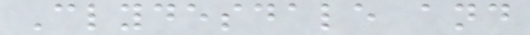Clydesdale and
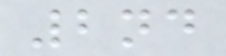2nd
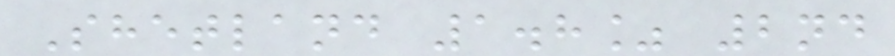Shetland 1.8% 2nd
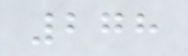278
